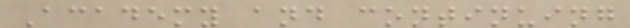Academy and continuing
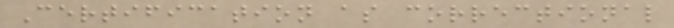Certification as correctional
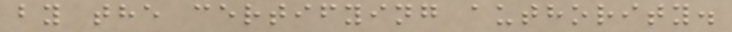by the certifying authority.
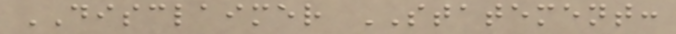DISCLAIMER STATEMENT:
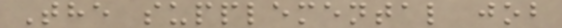The supplemental job
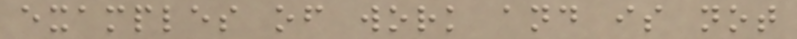examples of work and is not
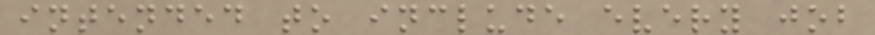intended to include every job
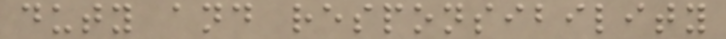duty and responsibility
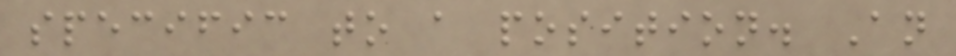specific to a position. An
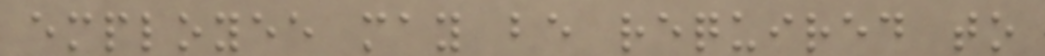employee may be required to
